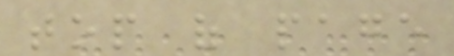top of page
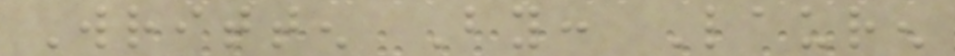Written By: Lauren
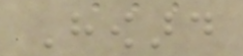Howard
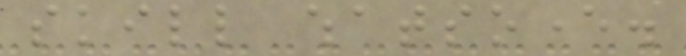skill whatsoever.
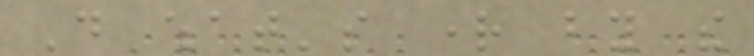Do what's right by the
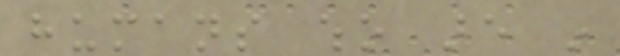humans who are in
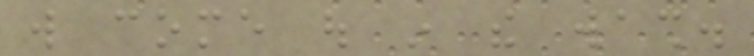will come out in the wash.
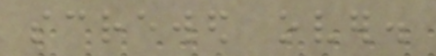screwed over.
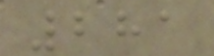281
